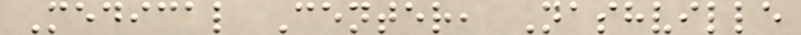Medical Center, Nashville
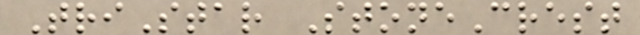TriStar StoneCrest
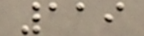119
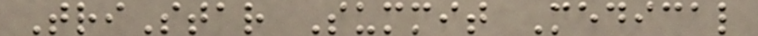TriStar Summit Medical
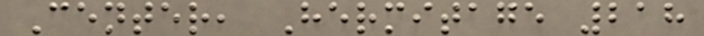Center, Hermitage 218
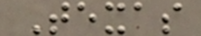Texas
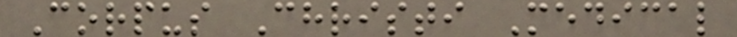Corpus Christi Medical
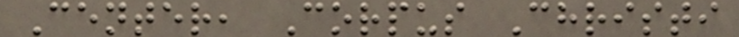Center, Corpus Christi
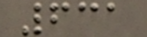631
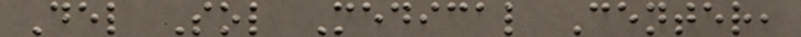Del Sol Medical Center,
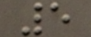5
